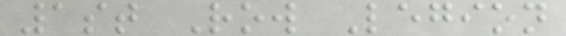1st Row Legion
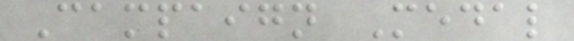Campaign Medal
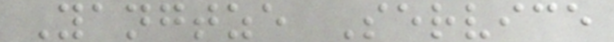Yangtze Service
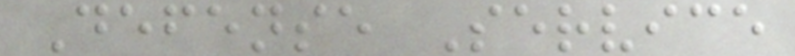Defense Service
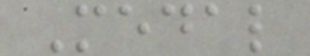Medal
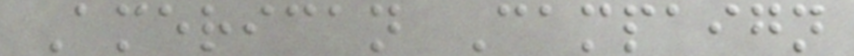American Campaign
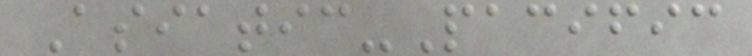Asiatic-Pacific
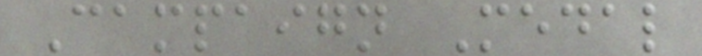Campaign Medal
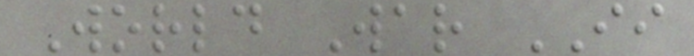World War II
